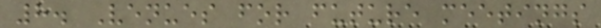8. Venues for future meetings
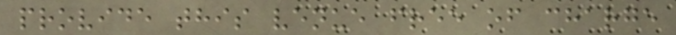provide this venue free of charge
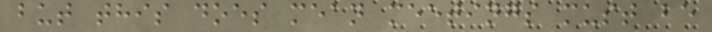but this does mean meetings must be
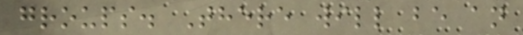groups. There will be an
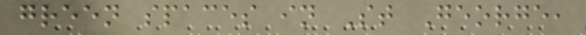green spaces in St George,
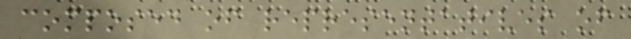composed of representatives of
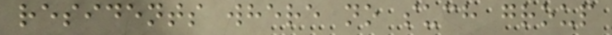residents where no such group
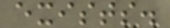exists.
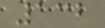132
